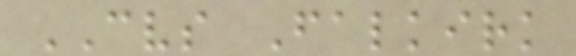CVS Falkirk
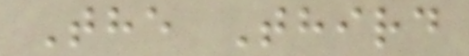The Third
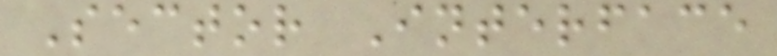Sector Interface
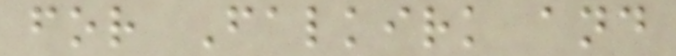for Falkirk and
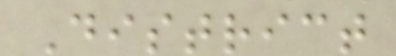District
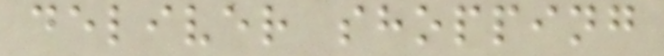deliver shopping
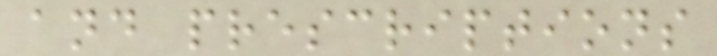and prescriptions
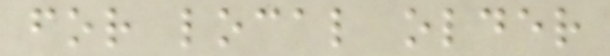for local older
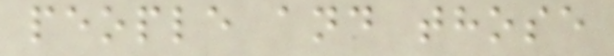people and those
